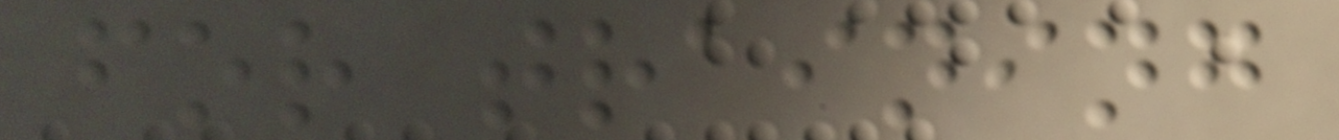for training
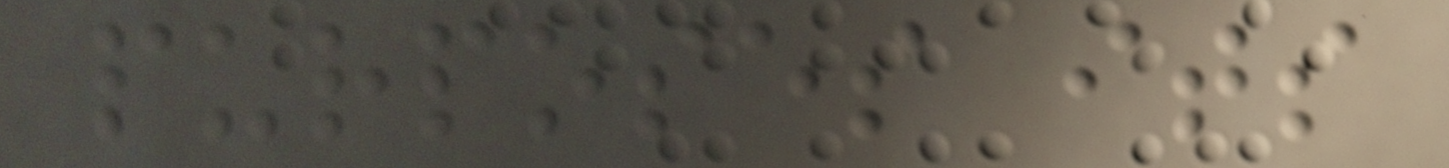purposes its
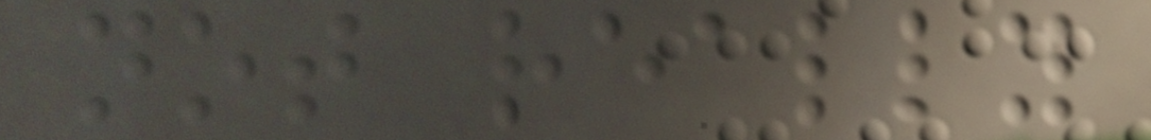not really
